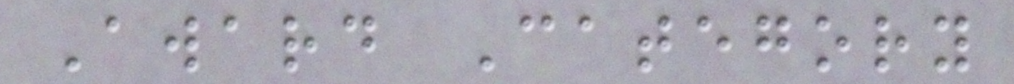Award Category
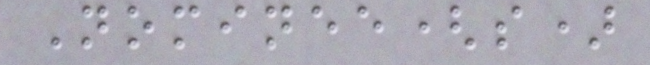Nominee(s)
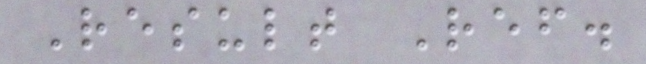Result Ref.
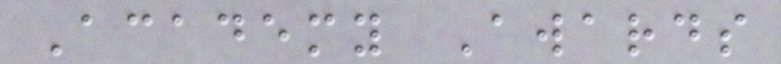Academy Awards
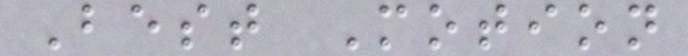Best Motion
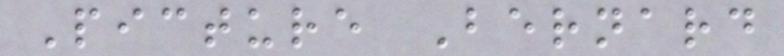Picture Bernard
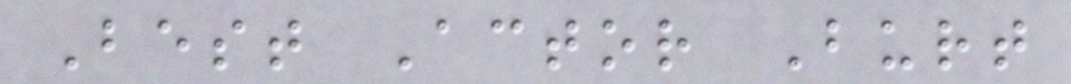Best Actor Burt
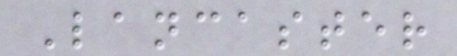Lancaster
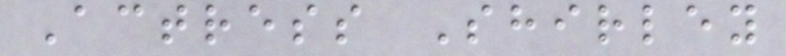Actress Shirley
